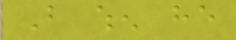But when he
